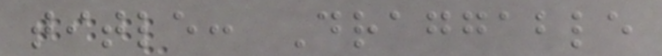title: Draggable
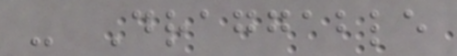- Draggable
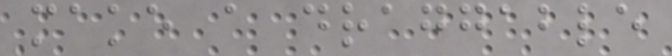make a draggable
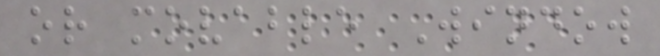or movable Window
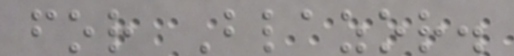for Blazor.
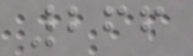266
